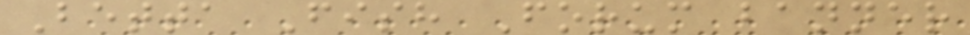Betta Fish Forum banner
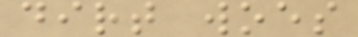dirt woes
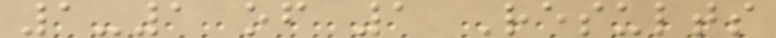1-1 of 1 Results
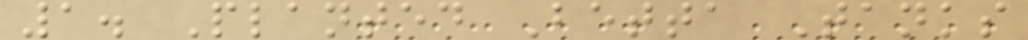1. Planted Betta Tanks
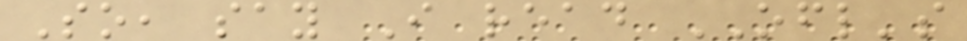So, say I read OFL's
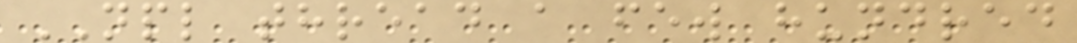NPL thread a few hundred
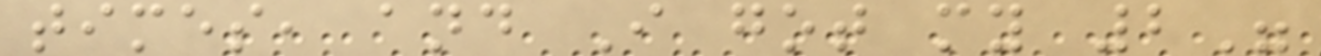times, and I got my 2"
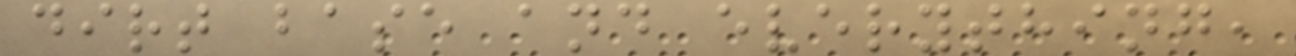dirt base and everything,
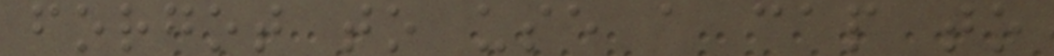forgot to use a cap to
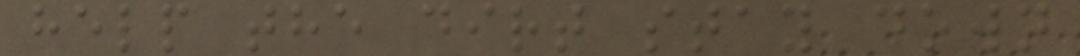help the dirt stay down
